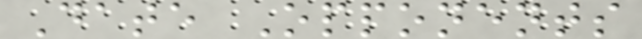Date Opponents
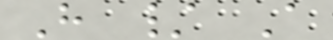H / A
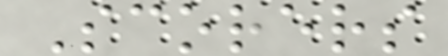Scorers
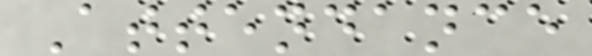Attendance
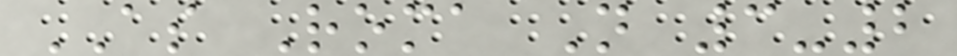AS Roma N 3-2
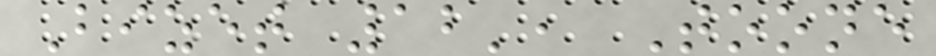Bizet 12', Toone
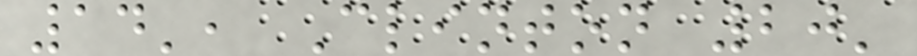14', Clinton 20'
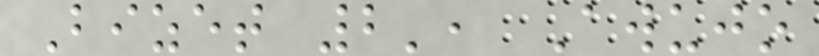Bizet 2', Awujo
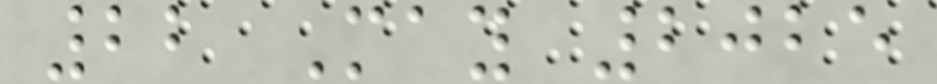22 May 2025
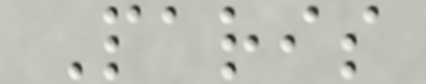Paris
